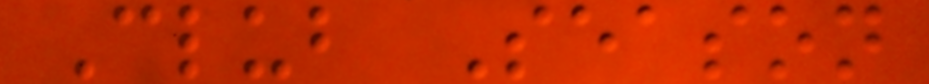Club Season
